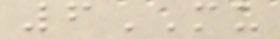6MU
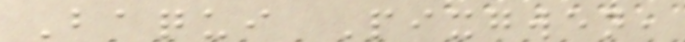Baqui Pixgwen,
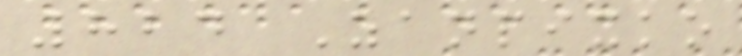824 Zanpixko
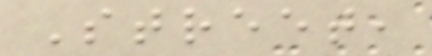Street,
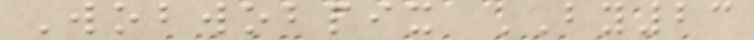Wobwobpix BY23
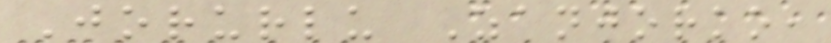Jorurlu Zanjorko,
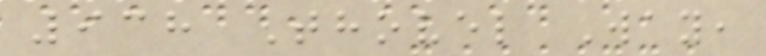938 Thovel Way,
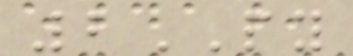2PY
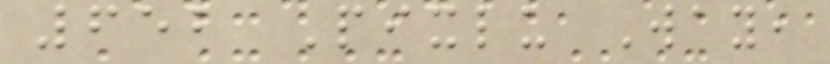652 Pixlu Way,
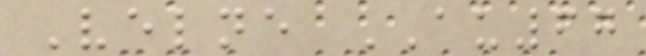Velne AU67
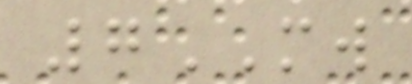7MW
